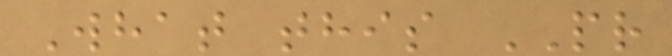What this PR
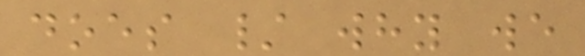does / why we
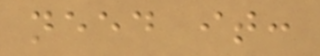need it:
